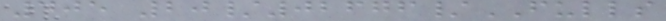405 20/02676/FULLS
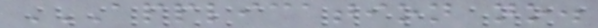APPLICATION NO.
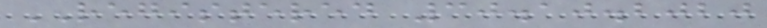REGISTERED 30.10.2020
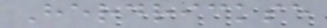Herdrickse
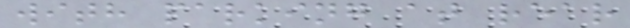with parking at rear
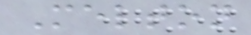Melton
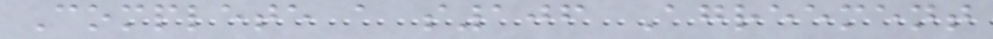Complete a s106 Agreement
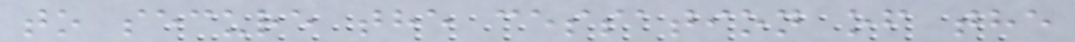to secure the cessation of the
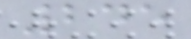245
